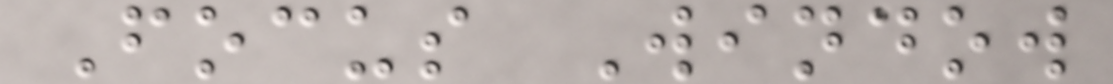Focus Window
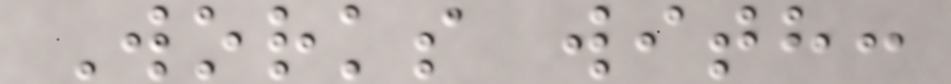Works with:
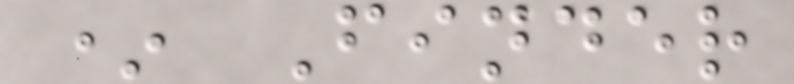* Finder
